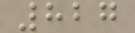827
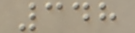348
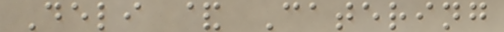Deli & Catering
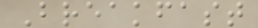Breakfast
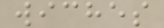wiches
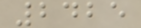2425
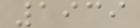1939
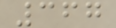367
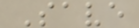Save
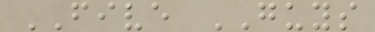FIVE GUYS
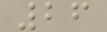26
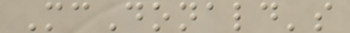McDonald's
